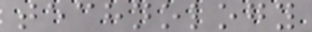technology
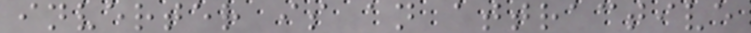inverter is an attractive
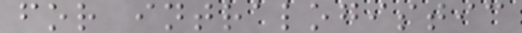for intralogistic
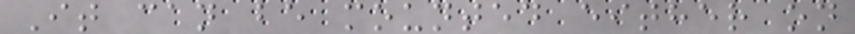It can be mounted either on
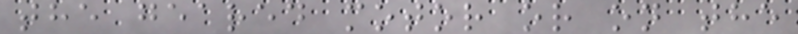the geared motor or on the
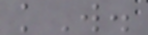kW.
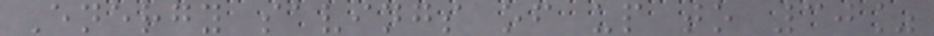Energy savings of up to 30%
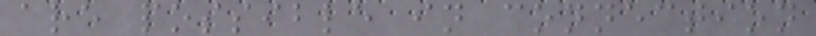are possible in connection
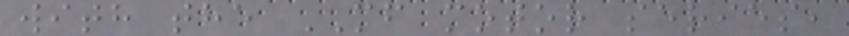with the MF motor series,
